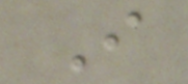I
